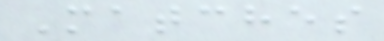Matches
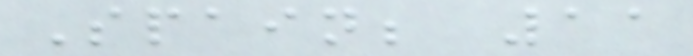Spain; 11
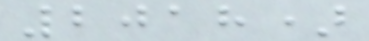2018)
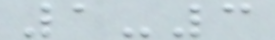1-3
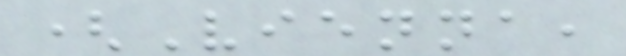(Vienna,
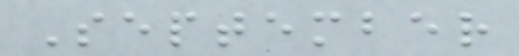September
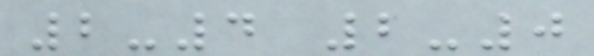2-4 2-0
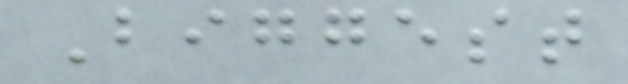Biggest
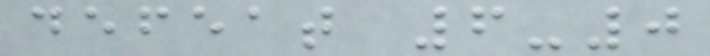defeat 6-0
